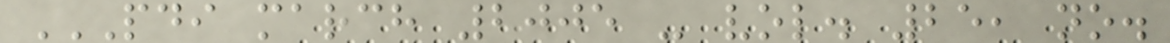PDI MARCH 2005 - VOL. 25, NO.
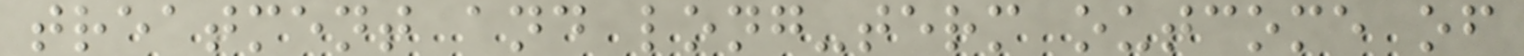treatment and long-term outcome of
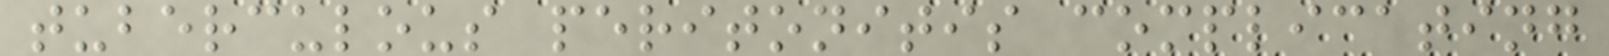tuberculous peritonitis complicating
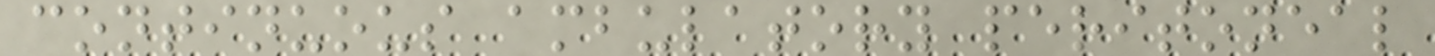continuous ambulatory peritoneal
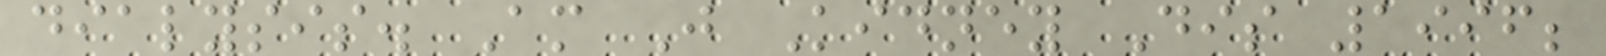dialysis. Am J Kidney Dis 1996;
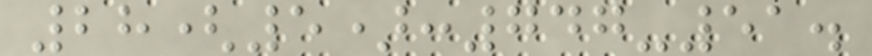28(5):747-51.
